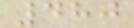480
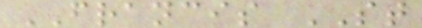FRANCIS ST
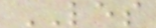LES
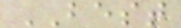BEST
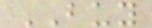BUY
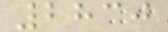2830
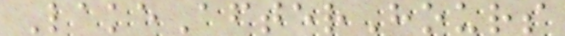LakeAfterHours
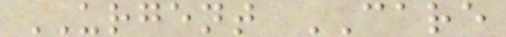URGENT CARE
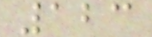123
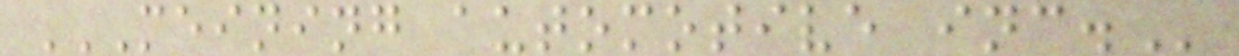MEINING AUTOMOTIVE INC.
